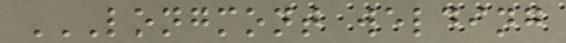LONGMONT WELDING
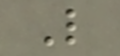L
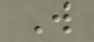W
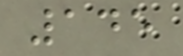145
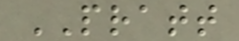PRATT
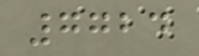7724
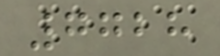7728
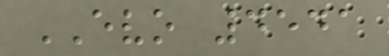EVO 4541
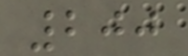200
